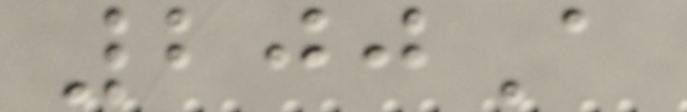200A
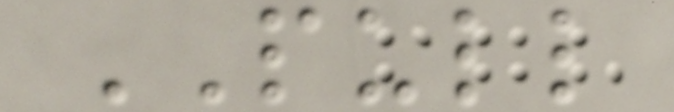PULL
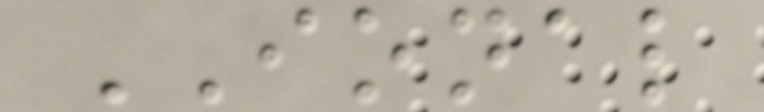IONAL
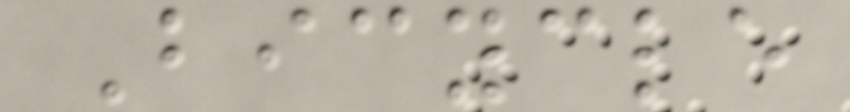Bicycle
